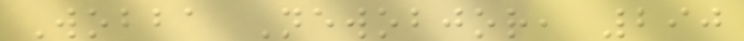Wobba Newobjor, 290
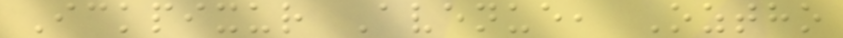Ickpixur Avenue, Oztho
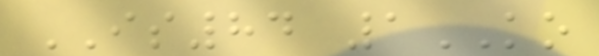IS84 1KO
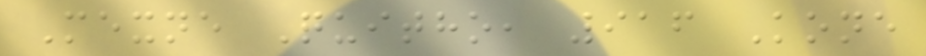Mexne Quitho, 916 Kone
